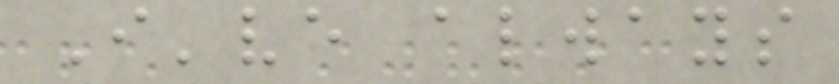I've always
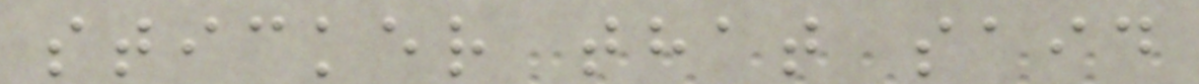sticker that said
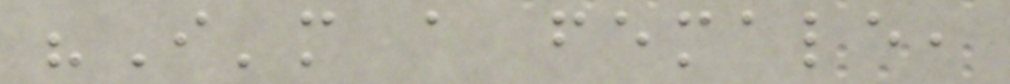"I'm a female,
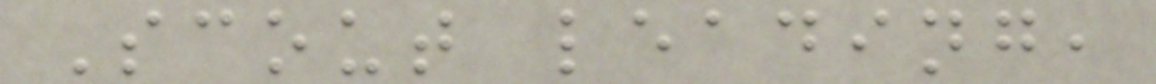Scout leading,
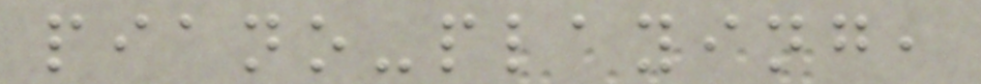piano-playing,
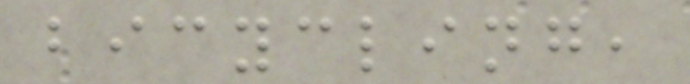bicycling,
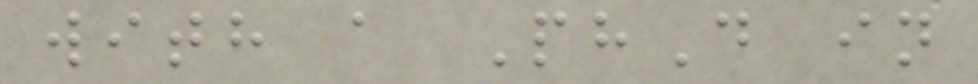with a PhD in
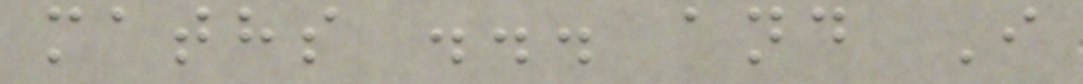maths ... and I
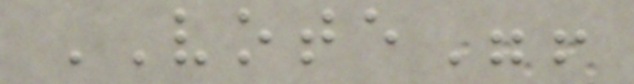VOTE"!
